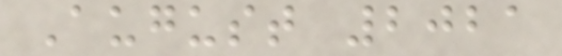August 2021
